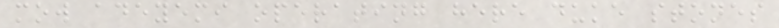mow adeyemi operating here duke stones
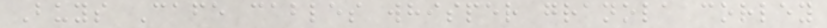Buys Cafe cables whisper granola corley
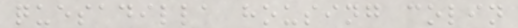quesadilla housing colin
